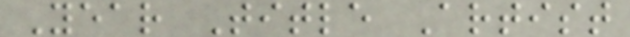Year Title Artist
